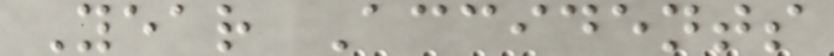Year Accidents
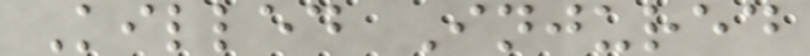Killed Injured
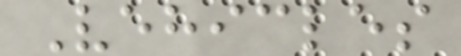Vehicles
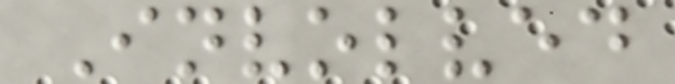Involved
